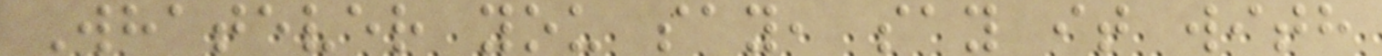Whatever you say, say it with
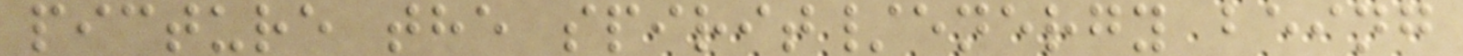picture the spirit/energy being
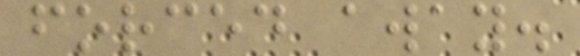forced away.
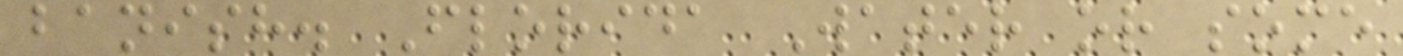banish. Florida Water or some
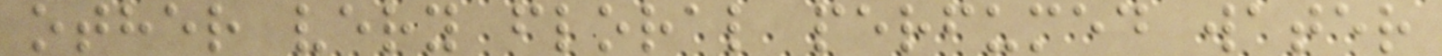other very floral perfumed water
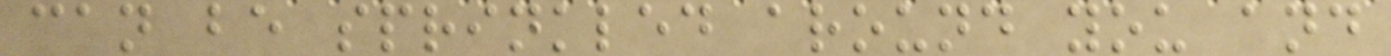can be sprinkled around you and
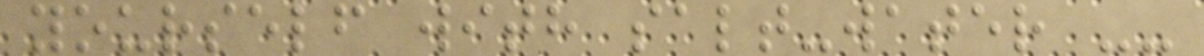yourself with salt-water --
